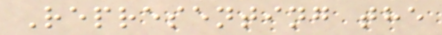Representing the
